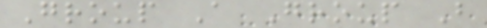Group A Group B
